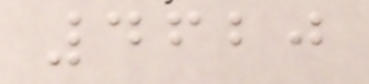4620
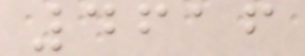4616
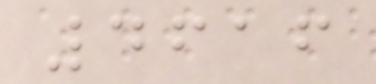4616
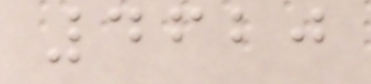4620
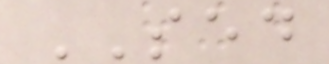SED
